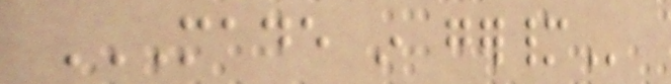MADE IN GERMANY
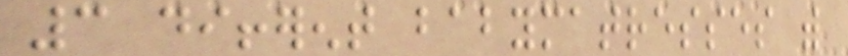3 different babymatresses with
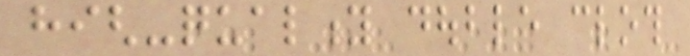high-quality double cloth
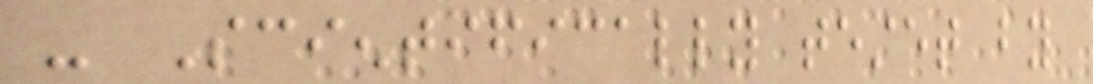- Scientifically testet by
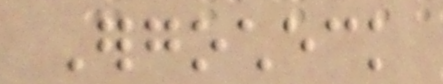Ergocheck
